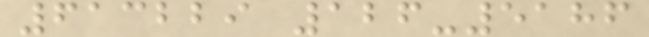613229 126-5186
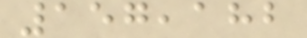157,182
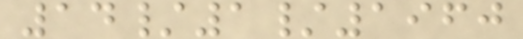14/1/1960
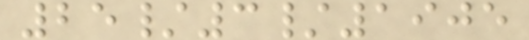25/3/1905
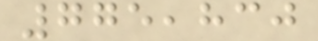775,830
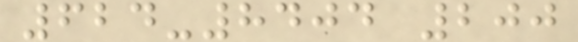624-8404 200
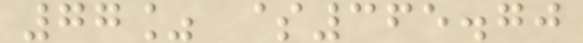77% $365.70
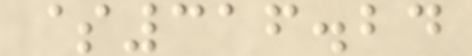$316.24
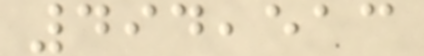494,513
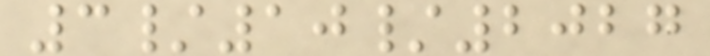3/10/2027
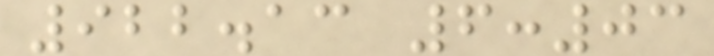922.13 6:03
